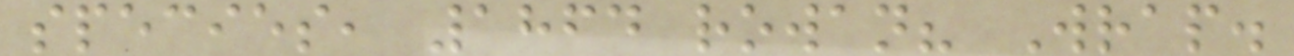species, 1864 rowan? Wrap.
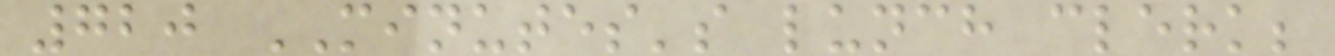720 MINUTES's lunch clerk;
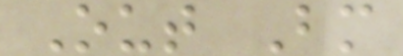Out Bm
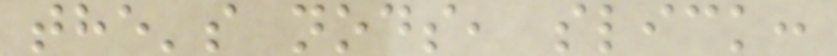the's nods, slick:
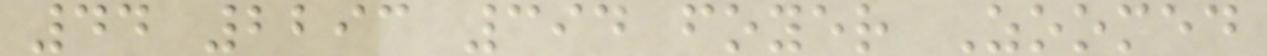44 2293 394 foyer Zoomed
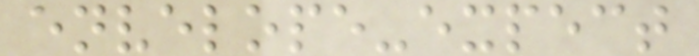envelope-expect
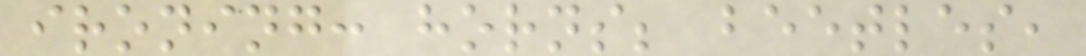ironing: horns; beetles,
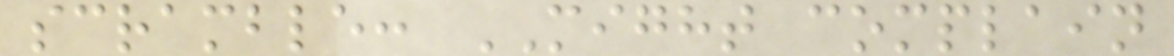scramble: MIGHT complain
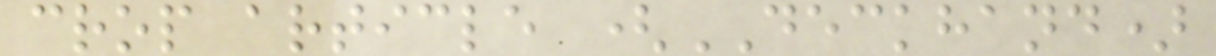crop article (DECKHAND)
